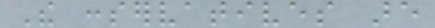The conservatives are
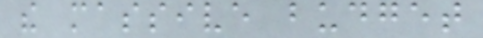the massive budget
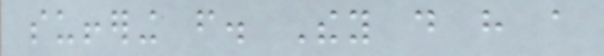suffering from. They do have a
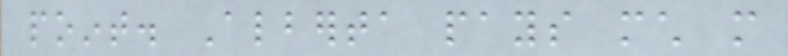point. Alberta pays much more
